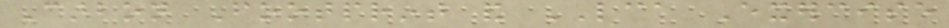Carbon Footprint and LCA Exercise
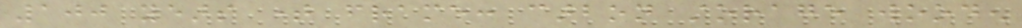100 years time frame: carbon storage wooden
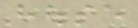house
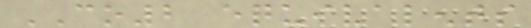CO2 equivalents
